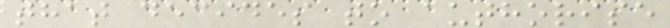that decides to authorise
